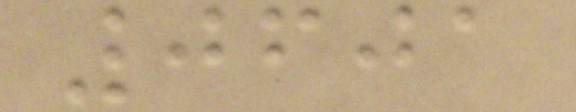0601
